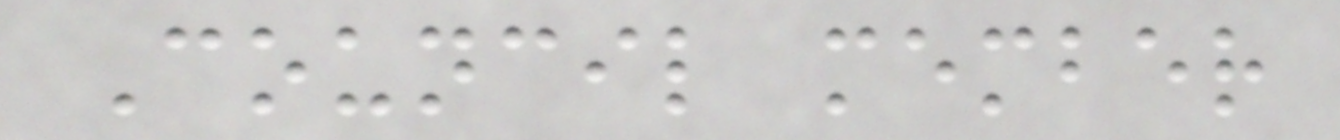Council member
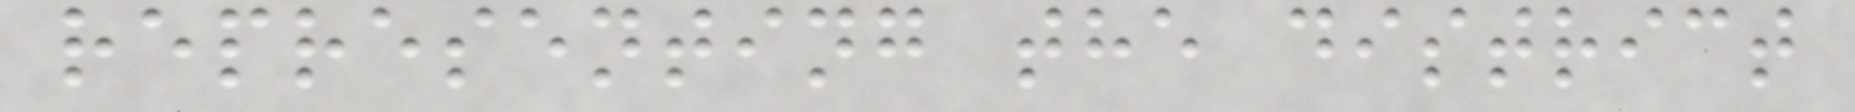representing the district
